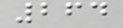264
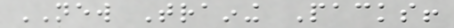NEW Training Packs!
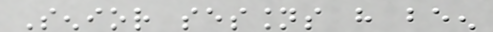Senior sessions have been
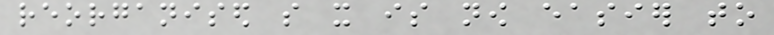reorganised so it is now easier to
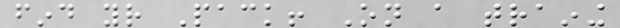find your Pack! On a training
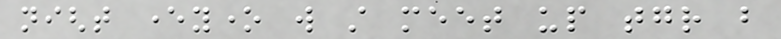night everyone will still meet up together but
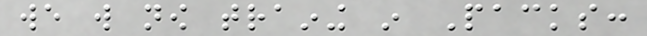we will now training in Packs:
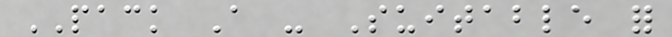PACK A - Suitable for
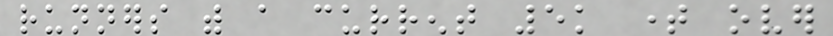runners with a current 5k time over
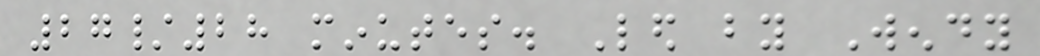27/28 minutes. Led by Wendy
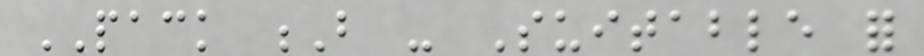PACK B - Suitable for
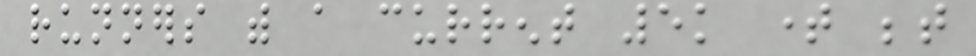runners with a current 5k time between
